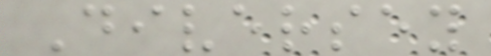Diversey
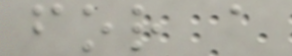for a
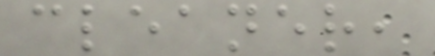cleaner,
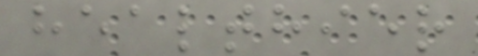healthier
